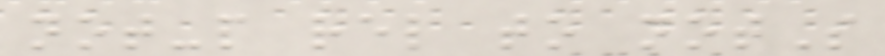not-p rel to notS
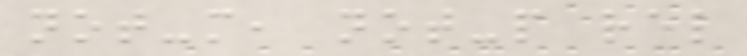not-m, not-p rel
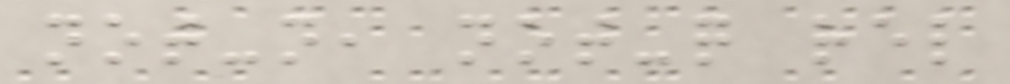not-n, not-q rel
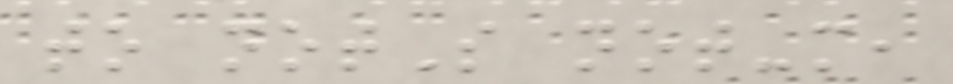to notS not-m,
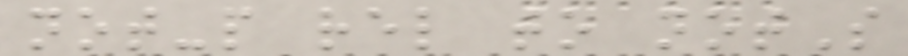not-p rel to notS
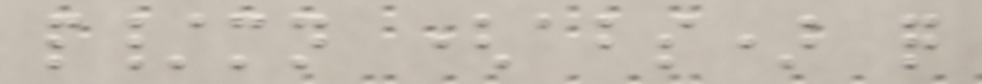p/mn (abs) q
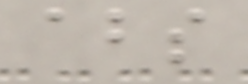abs
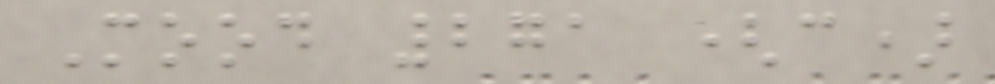Mood 271 (c)
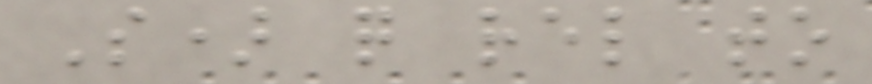S) q rel to
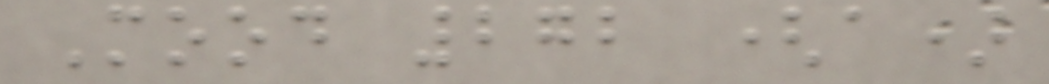Mood 272 (a)
